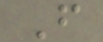From
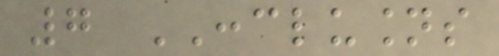7 CONCLUSIONS
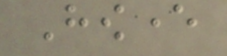However
